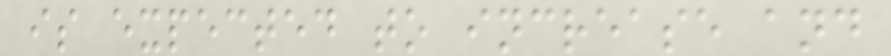is expected to increase and
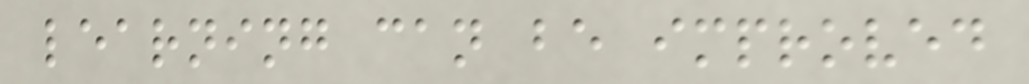learning can be improved
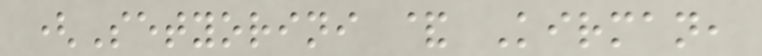(Setyorini & Kirman,
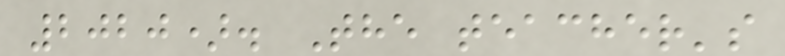2020). The teacher's
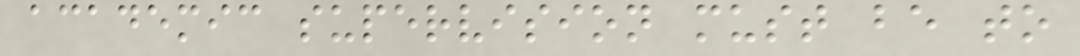academic supervision must be to
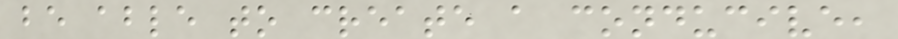be able to create a conducive,
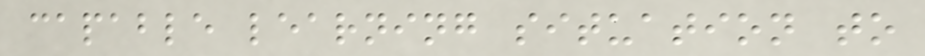capable learning situation to
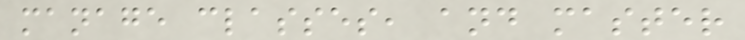manage classes, and master
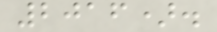2016).
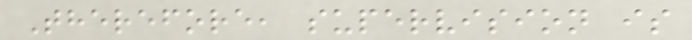Therefore, supervision is
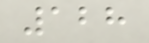128
